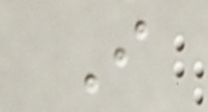I
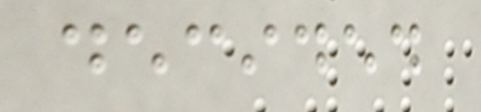decided
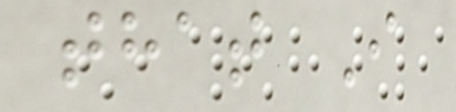that I
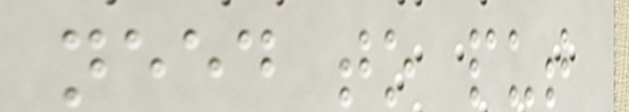need to put
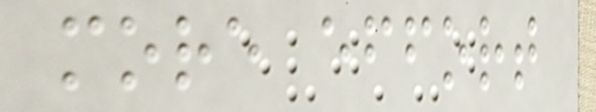more effort
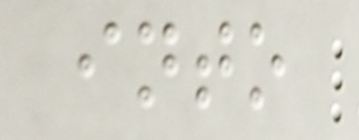into
